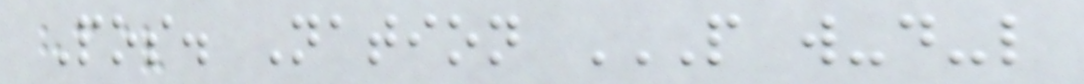Pos. Nation P W-D-L
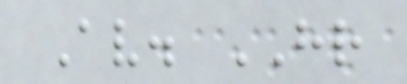Av. HR
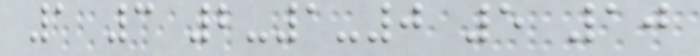1 3 2-1-0 5 10
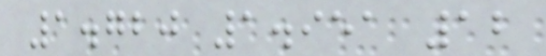1.720 1.951 12
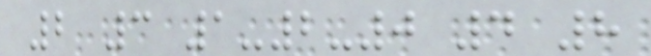2 3 1-2-0 4 8
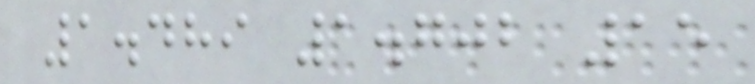1.489 1.702 15
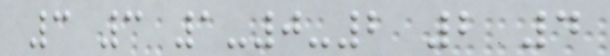3 3 1-0-2 2 4
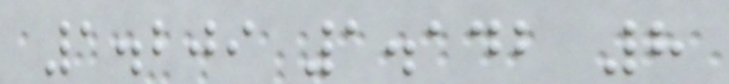1.209 1.142 8
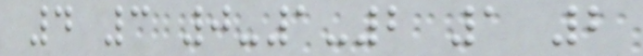4 3 0-1-2 1 2
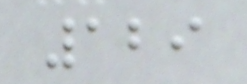129
